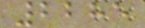2285
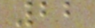22
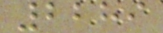2289
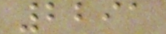2291
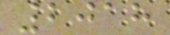2018
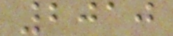2010
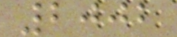2002
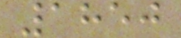1850
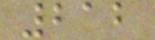212
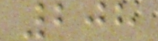208
